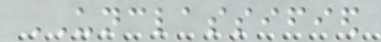UNCLASSIFIED
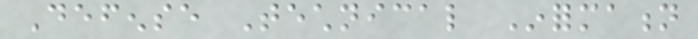Defense Technical Information
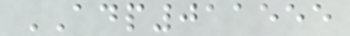ADP011555
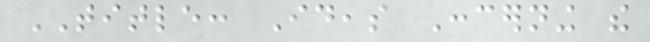TITLE: Ideas Concerning the
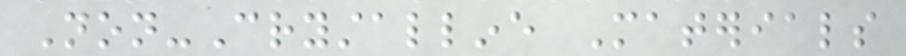Non-Crystalline Materials
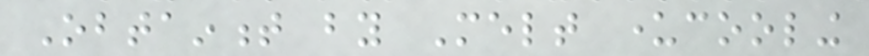Obtainment by Melt undercooling
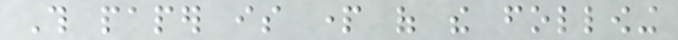This paper is part of the following
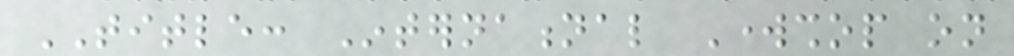TITLE: International Workshop on
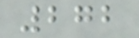272
